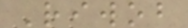Riwob
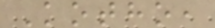Kotho,
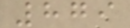879
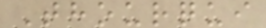Thourqui
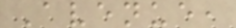Avenue,
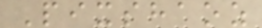Pixshaoz
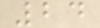24
